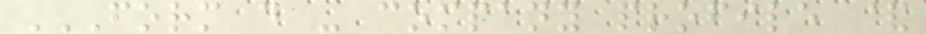FORM D - COMPANY PROFILE &
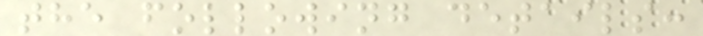the following details:
